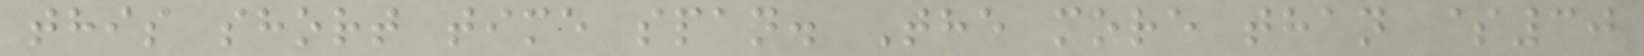this short time span. The more than $30
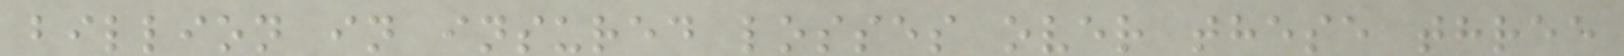billion in insured losses over these three
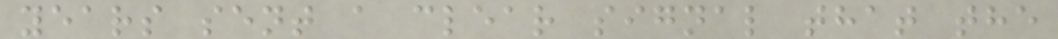years sent a clear signal that the
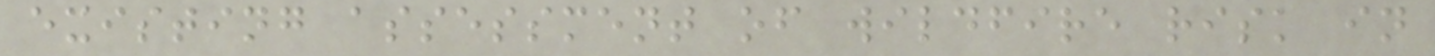existing assessment of wildfire risk in
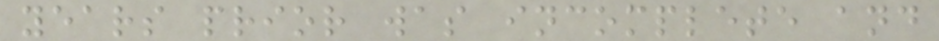years prior was incomplete and
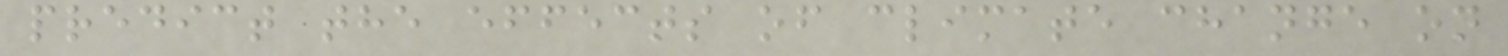predict the effects of climate change on
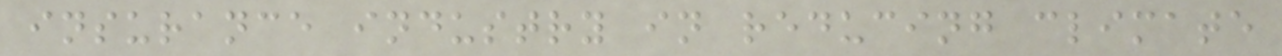insurance industry in reducing climate
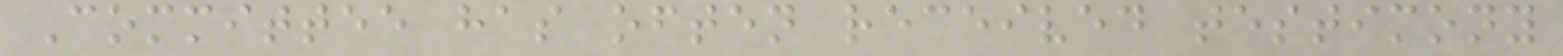Committee has often received testimony
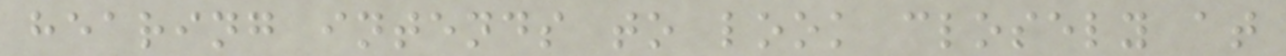hearing intends to look closely at
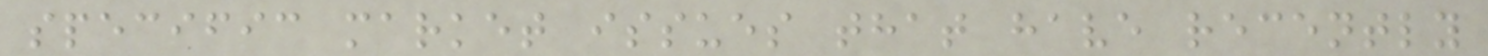specific market issues that have recently
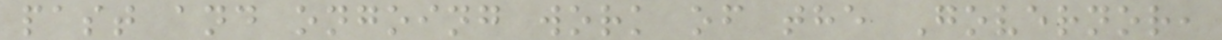past and ongoing work of the Governor,
